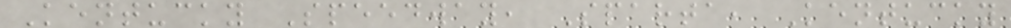Kentucky Speedway, Sparta, Kentucky
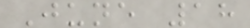June 18
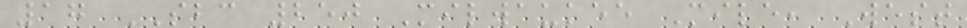17 SBC 250 Milwaukee Mile, West
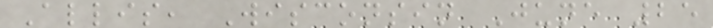Allis, Wisconsin June 25
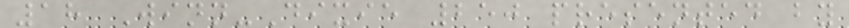18 Winn-Dixie 250 presented by
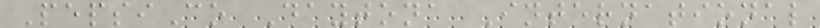PepsiCo Daytona International
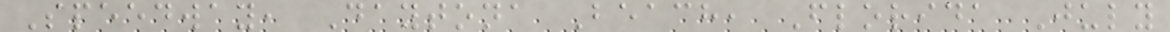Speedway, Daytona Beach, Florida July
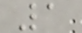1
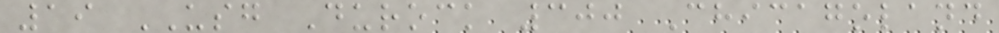19 USG Durock 300 Chicagoland
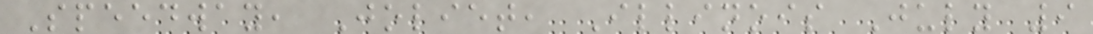Speedway, Joliet, Illinois July 9
